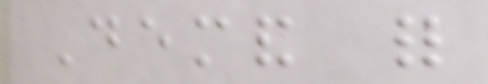Demand for
